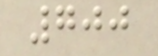700
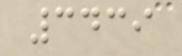3439
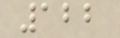122
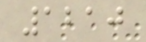1210
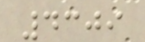4309
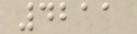4211
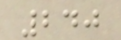240
